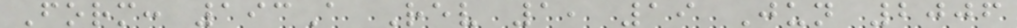Form: 193A Rev 1, 19 Jun 2006
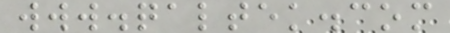www.qaltek.com
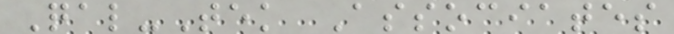Qal-Tek Associates
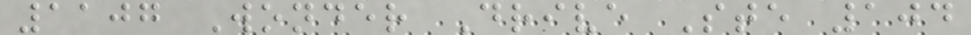1107 Wonder Drive Ste 104
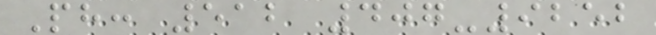Ph: 512 407-9252
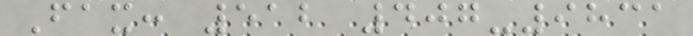Fax: 512 407-9831
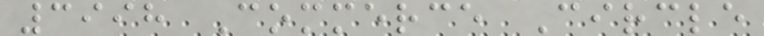3998 Commerce Circle
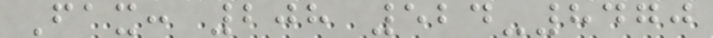Fax: 208 524-8470
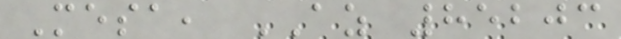Mesa, AZ 85203
